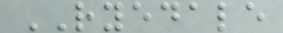RYEDALE
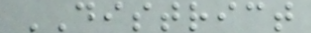DISTRICT
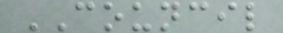COUNCIL
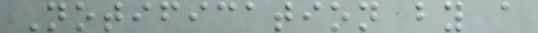Notification by a
